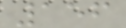156
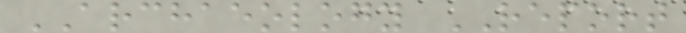ARCHAEOLOGY REPORT
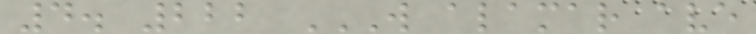4. 222 W ALAMAR AVE
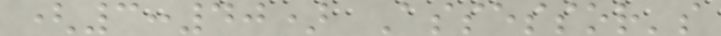(3:40) Assessor's
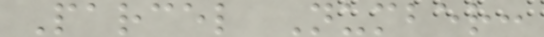Parcel Number:
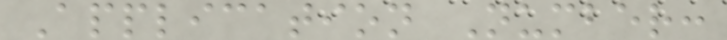Application Number:
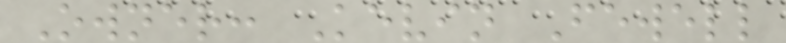Owner: Kevin Fewell
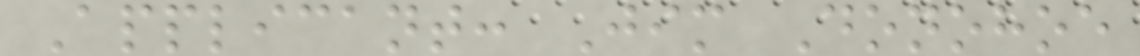Applicant: Jim Donohoe
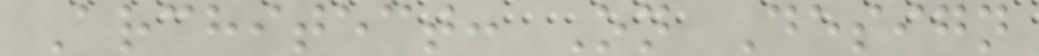Architect: On Design
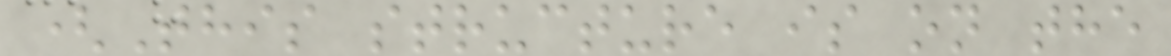(This structure is on the
